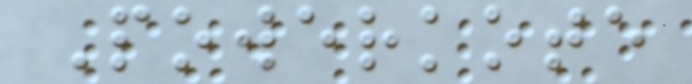Powerkote
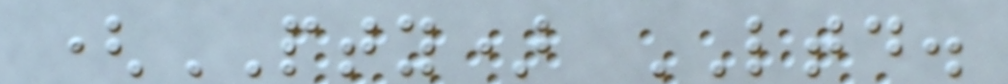(PTY) LTD.
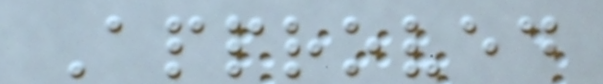Approved
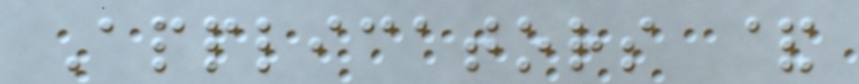Applicators &
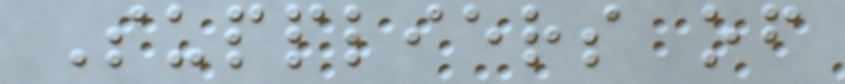Suppliers of
